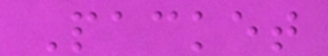Packet
